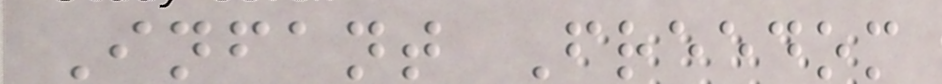Infant Freedom
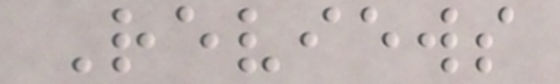Reviews
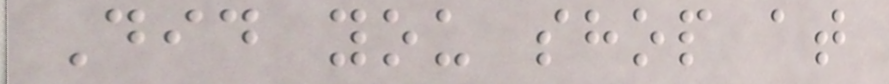Did you shop at
